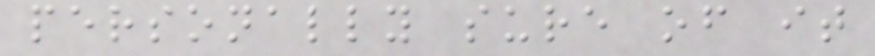personally sure of it
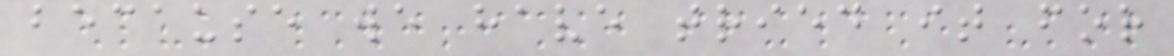because we have tried it for
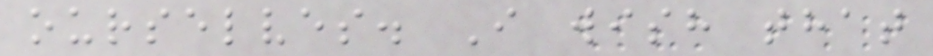ourselves. I wish that
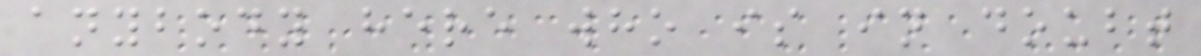anybody here who is in doubt
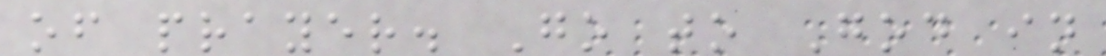of prayer. Go to God in
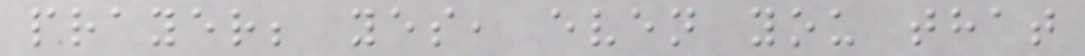prayer; yes, even you that
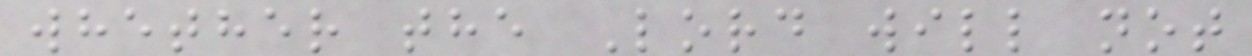whether the Lord will not
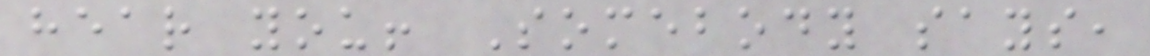hear you! Somebody says,
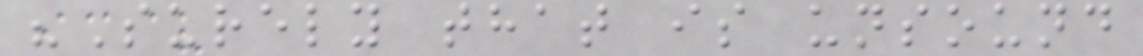"Surely that is unsound
